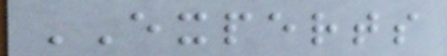EXPERTS
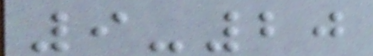9-20
